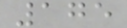175
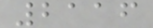2116
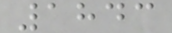1843
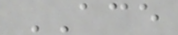ACE
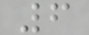6
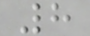8
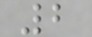2
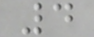4
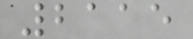2115
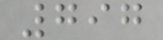797
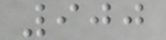900
